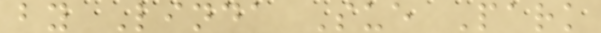by Linda Sue Park
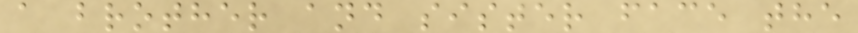a brother and sister face the
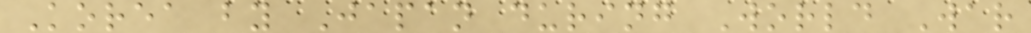Korea by Japan during World War
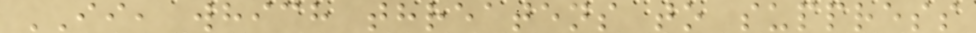II, which threatens to suppress
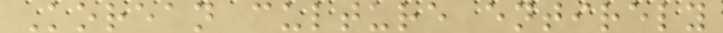Korean culture entirely
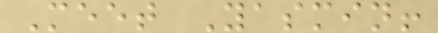Meet Yasmin!
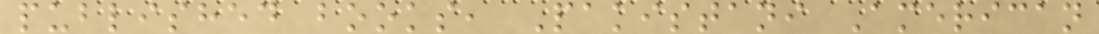published books, Pakistani American
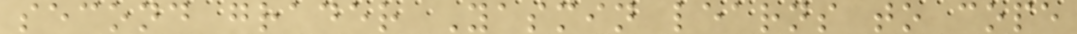second grader Yasmin learns to cope
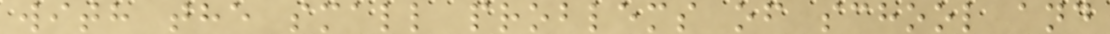with the small problems of school and
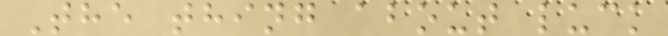The thing about luck
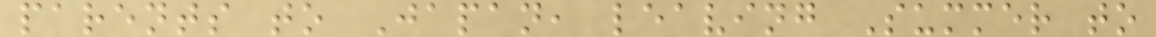parents to Japan, leaving Summer to
